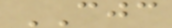CJC
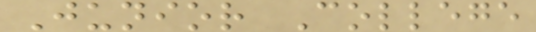Junior College
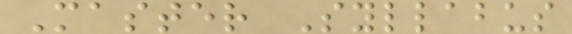Master Syllabus
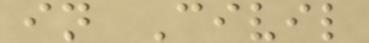in Civil
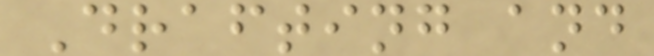Drafting and
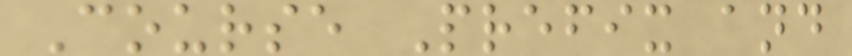Course Prefix and
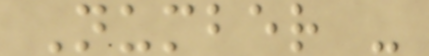Number -
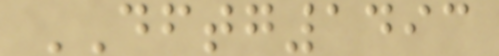DFTG1493
